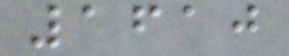1610
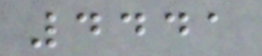4441
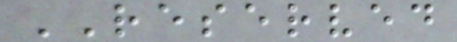RESERVED
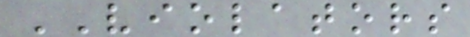VIOLATORS
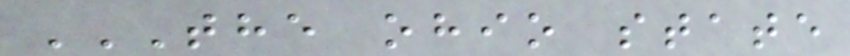THE OHIO STATE
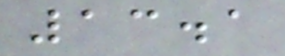13.1
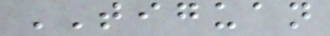TIGUAN
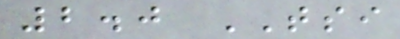2.0 TSI
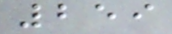259
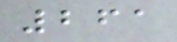261
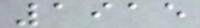1915
